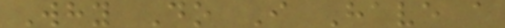Why Do I Have a
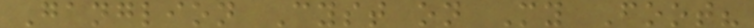Ganglion Cyst on My Foot?
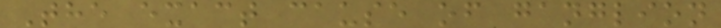The exact cause of ganglion
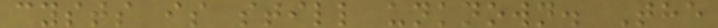cysts is still unknown. The
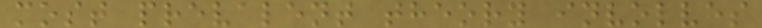most prevalent theory involves
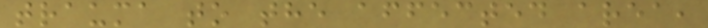trauma to the affected area,
